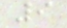9
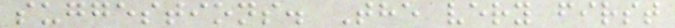suggestions. The very first
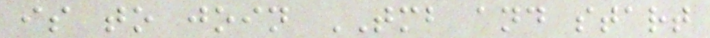is to join TMB and start
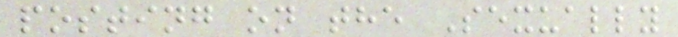posting on the Sexually
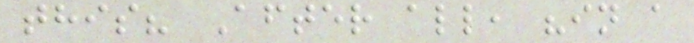this? After all, "in a
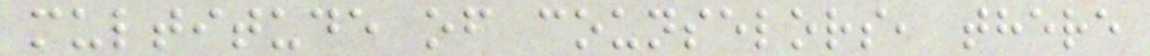multitude of counselors, there
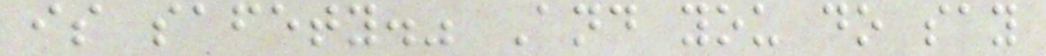is safety." And you do say
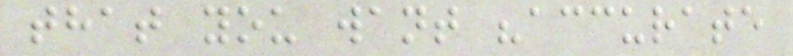that you want "accurate
